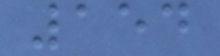154
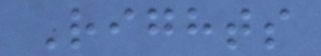Rights
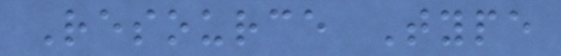Resource Type
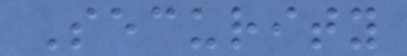Security
